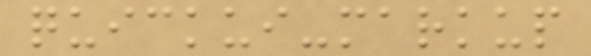quickui-markup
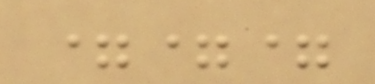===
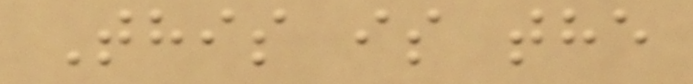This is the
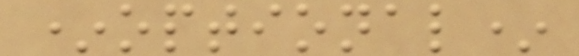*optional*
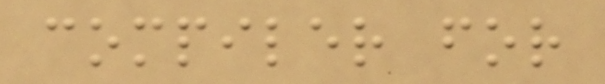compiler for
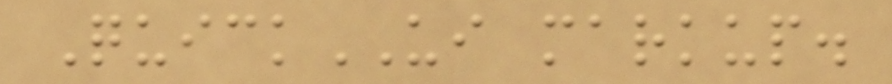QuickUI markup.
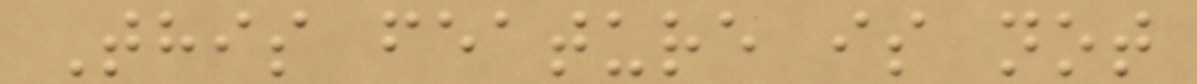This feature is not
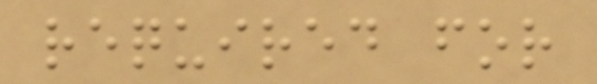required for
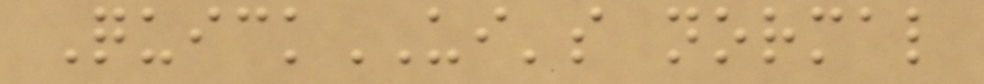QuickUI's normal
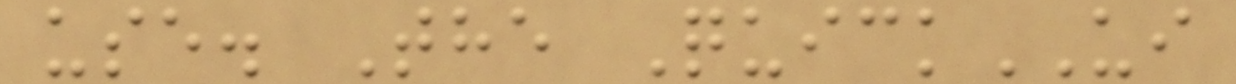use. The QuickUI
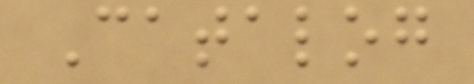Catalog
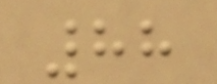88
